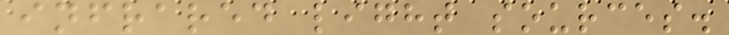infrared light sources.
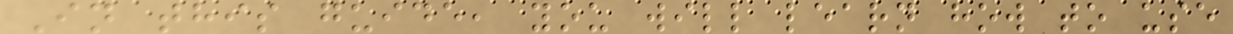In this guide, you will learn how to use
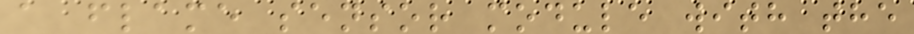a flame sensor module with the
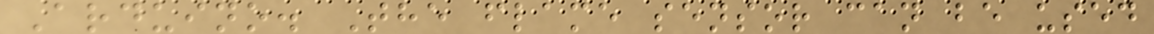Arduino. The flame sensor can be used
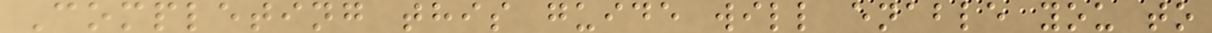Completing this guide will enable you to
